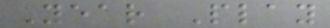Year Play
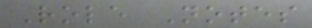Role Notes
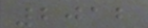2012
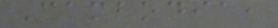Cambodia,
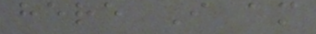here I am
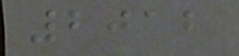2012
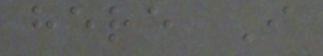here I
